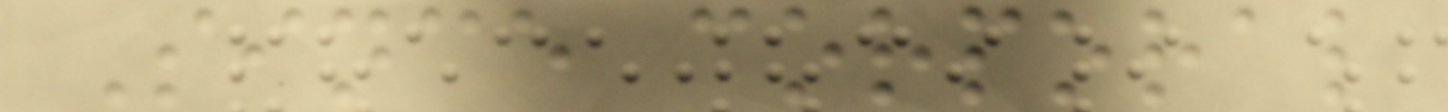Since corporal
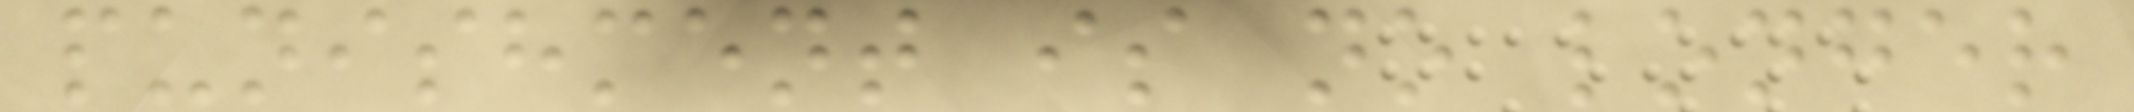punishment is no longer
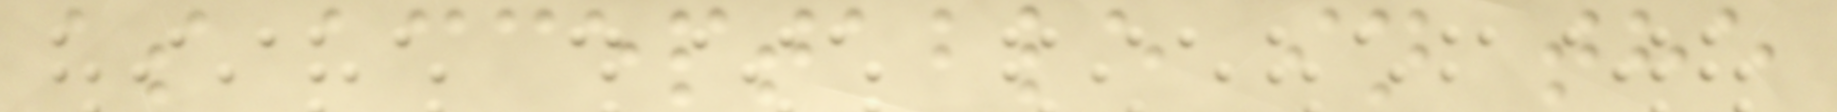as acceptable in the
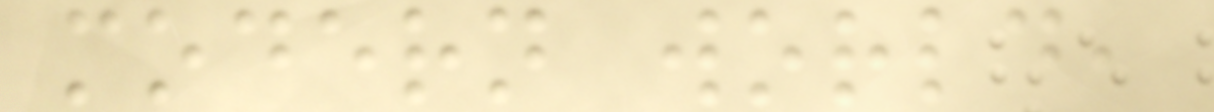modern world,
